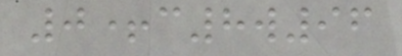0+c8w96
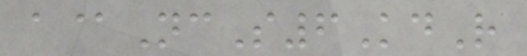a@NcS6KdR
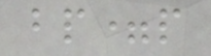bp=p
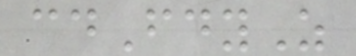cdFdyZ
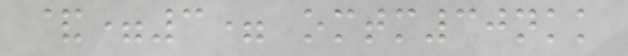&=3= omtm30nkk
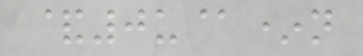&0u@*n
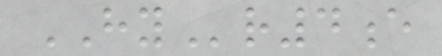HYr4e
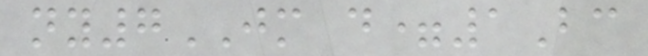ny7JM d=1Bc
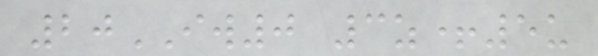20IW0 3z+5u
